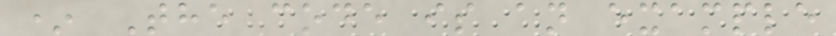* The code is an example
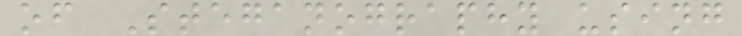of Steganography using
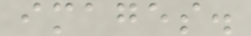images.
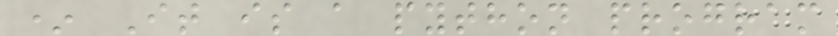* It is a python program
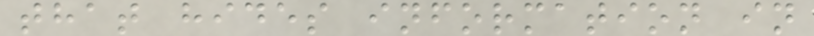that hides information in
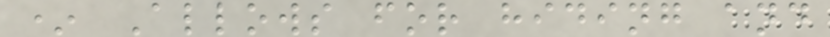* Allows for hiding and
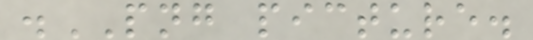.PNG picture.
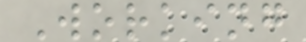Working
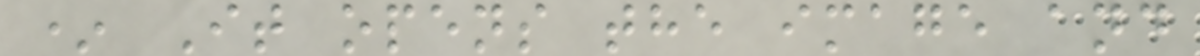* It opens the image and
